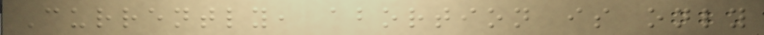Currently, abortion is only
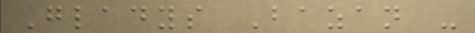Gladys Bazan -
